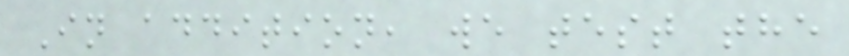In addition, we test the
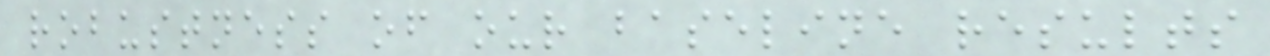robustness of our baseline results
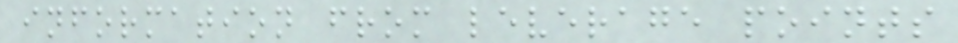information from leverage points
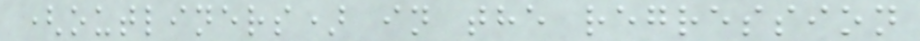(outliners) in the regression
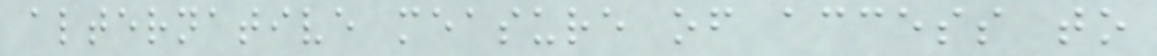alternative measure of access to
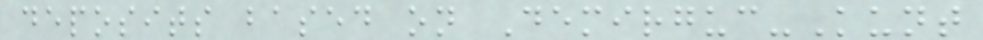deposits based on Demirguc-Kunt
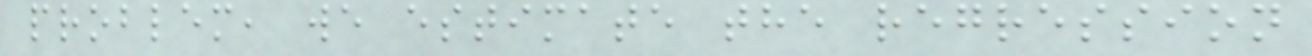problem, we estimate the regression
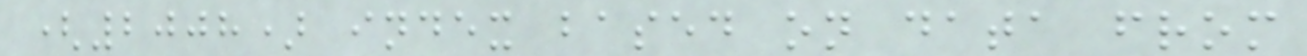(2008) index based on data from
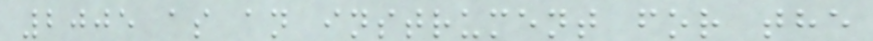2005 as an instrument for the
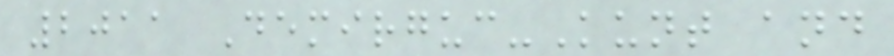2011 Demirguc-Kunt and
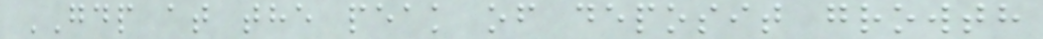GDP at the peak of deposit growth
